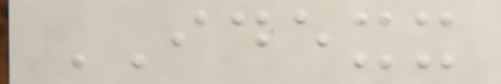IDEXX
